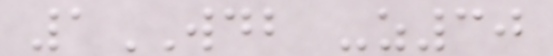1WDB -z30
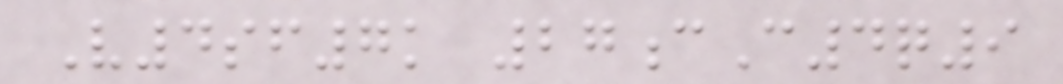V4sf7k 27cC4q9
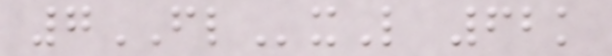7FLxL 62k
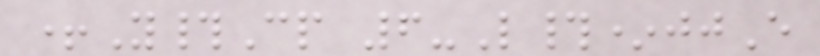+Y#Cp 6-L#*jjE
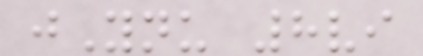jYnu 8vi
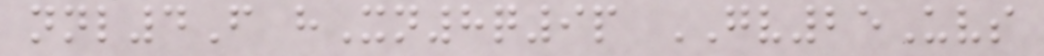nnl4F hXn8q9p GV25Uvs
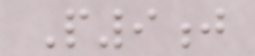P9j
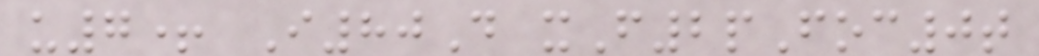u7+ I80D xF2pFoc0t
